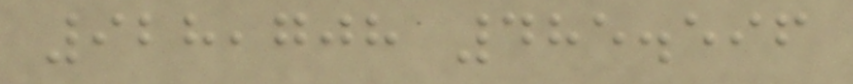928,708 485.596
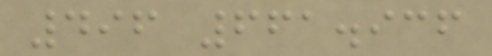496 661.936
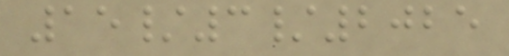15/3/2025
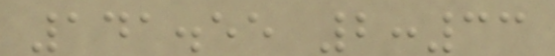141.55 2:33
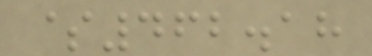$462.18
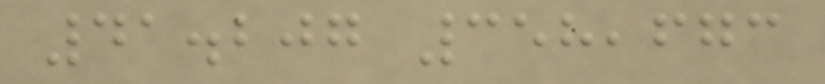41.207 358,673
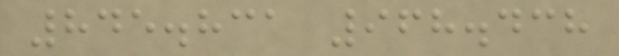845.831 968.438
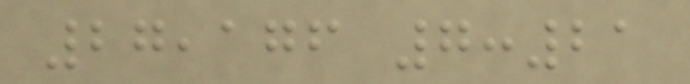27,176 7:21
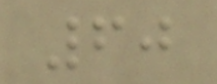60
